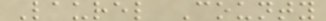Laurel County
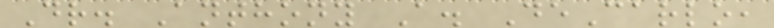Dr. Anthony A. DeCarlo,
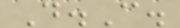D.C.
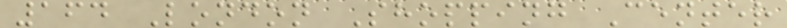164 London Shopping Center
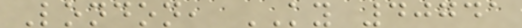London, KY 40741
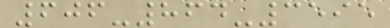606-864-3595
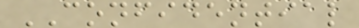CONFIDENTIAL
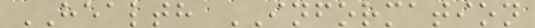HEALTH INFORMATION
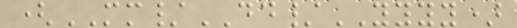(MM/DD/YYYY)
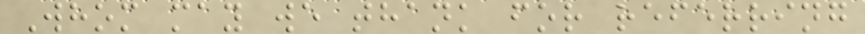Whom may we thank for referring
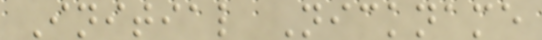Initial Nickname
